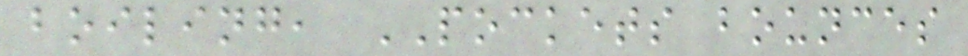boiling, POCKETS bounces
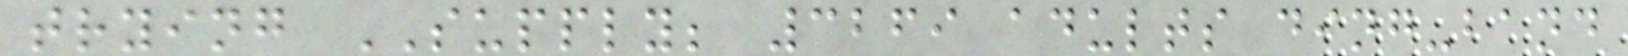trying SUPPLY; 3269 adults ding-band
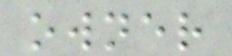owner
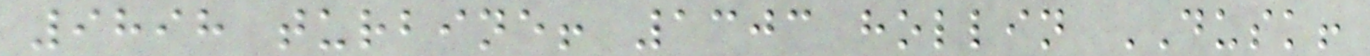9898 turbine! 1303 hollin DUSK!
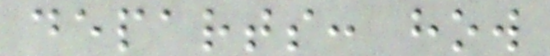departs: how
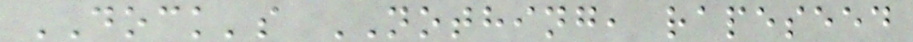DOCK's NOTHING, rapeseed
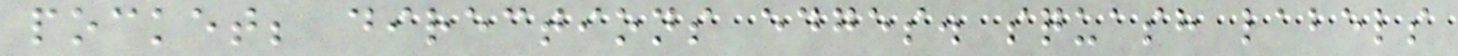pocket; directions edges. squash labels
